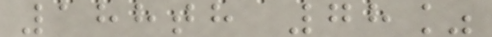188th 78%
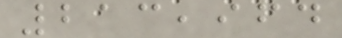213,964
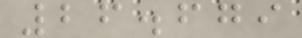26.679
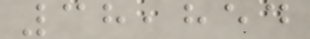38,854
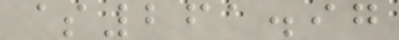$261.97
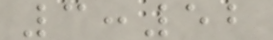3:52
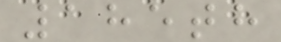185th
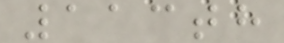113th
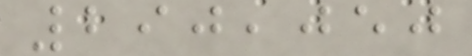290,050
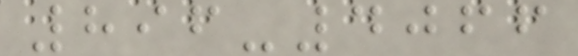896-4066
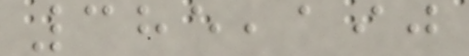385,190
